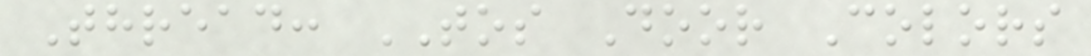Thread: TOS Door Colors
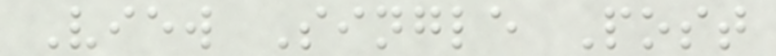View Single Post
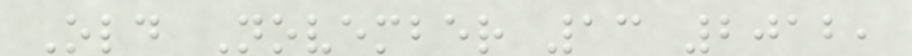Old November 13 2012,
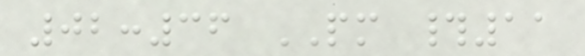02:36 PM #11
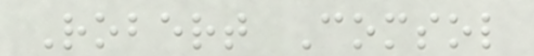Robert Comsol
